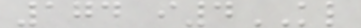174 i4KL
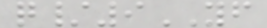q/9YF
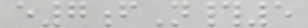e7fN#5
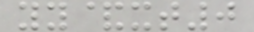yy&xt0
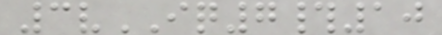3vIQ7#10
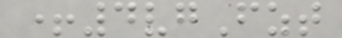+4vgFzt
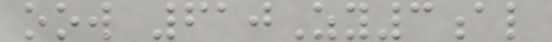oow 610Zy3al
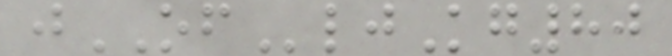jOFljKg80
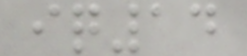iq14
